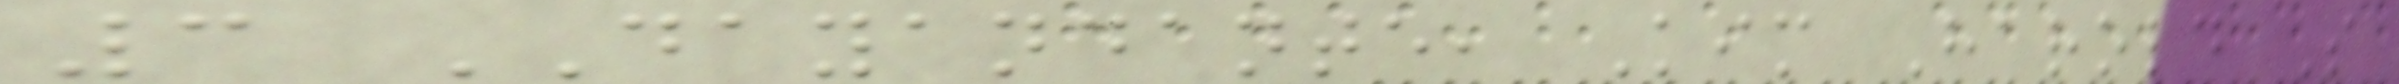3 DAYANDANTE, Kim Harold S
